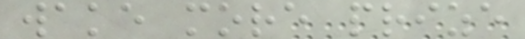wake more prize
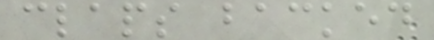claps backed
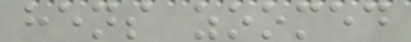hens zoomed
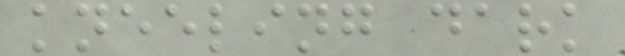kneeling dark
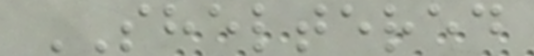SHELTERED
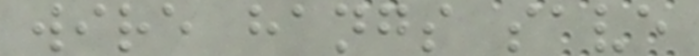wire hangs save
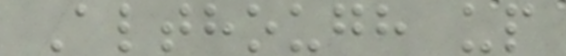Although up
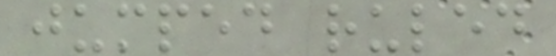jumped ruled
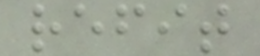refit
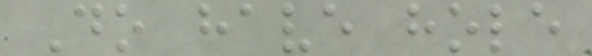Do have hole
